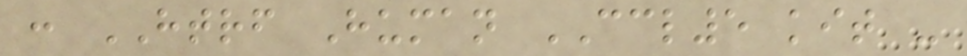: HTRF Human CCL5 kit -
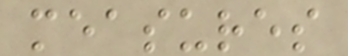measures
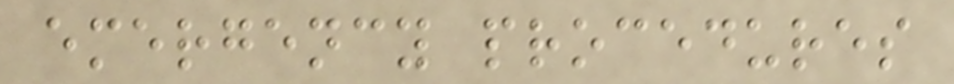emergency procedures
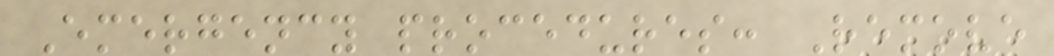Emergency procedures: Remove
